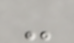-
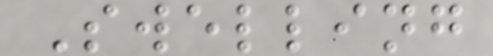Swelling
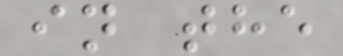in the
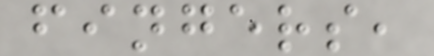fingers,
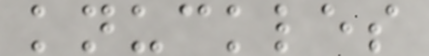knuckles
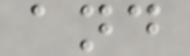and
